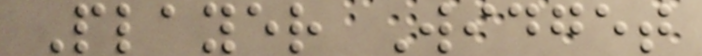Player Widget
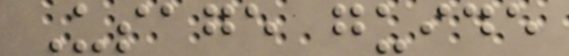Usage guide
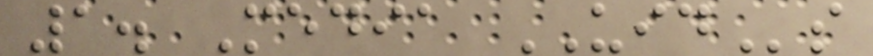1. Media UIDs
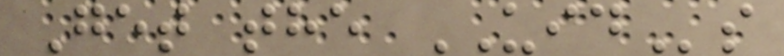Get the UIDs
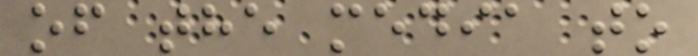of the media to
